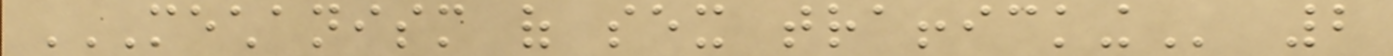MECHANISM OF SEX TRAFFICKING 2
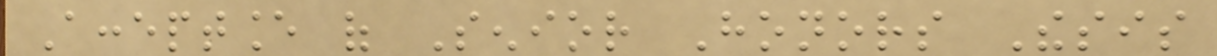Acceptance of Senior Honors Thesis
